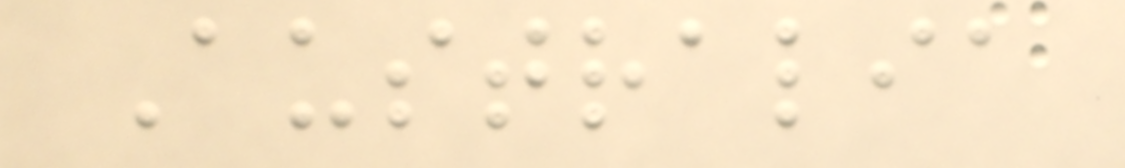Australia
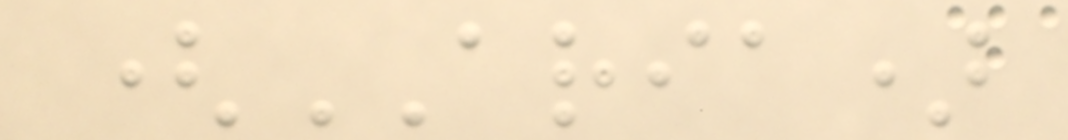(ARIA)
